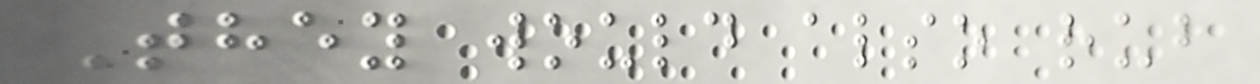They would also rub
